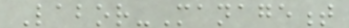Labor-Management
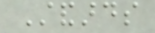Standards
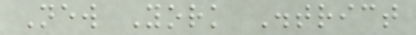New York District
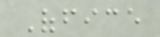Office
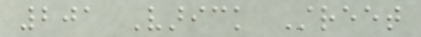201 Varick Street
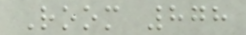Room 878
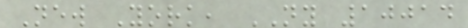New York, NY 10014
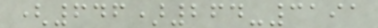(646)264-3191
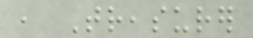, Treasurer
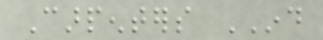Carpenters IND
